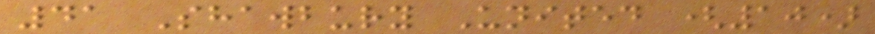41 Shawbury United (10)
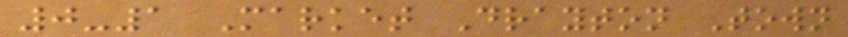0-1 Market Drayton Town
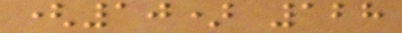(10) 128
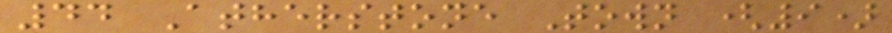44 Atherstone Town (9)
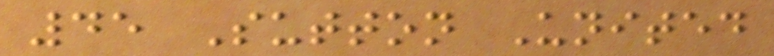45 Sutton United
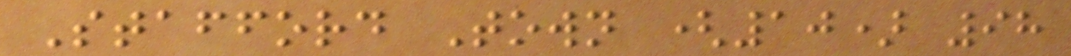Stafford Town (10) 98
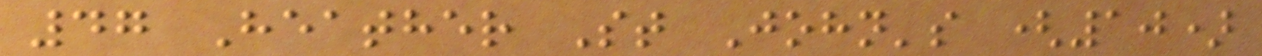47 Heather St John's (10)
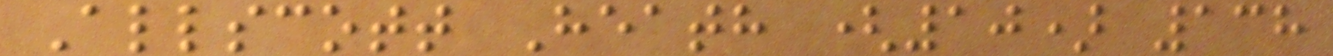Allscott Heath (10) 138
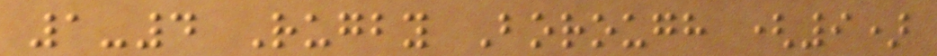1-4 Rugby Borough (9)
